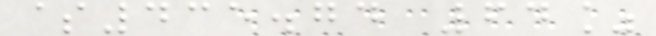$435.74 64%
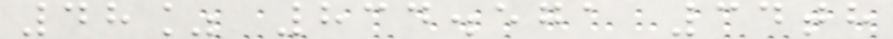48% 834.571 34th
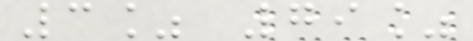3% 79%
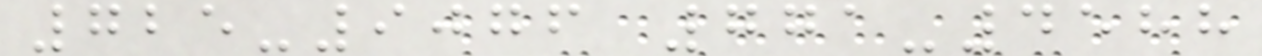725-9076 771-4588
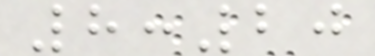8:20
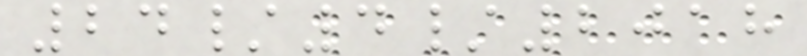24/4/2018
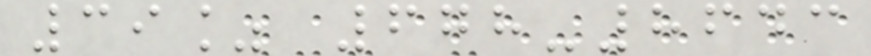39% 678-8643
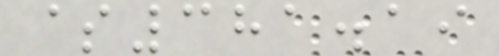$381.19
